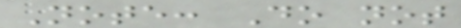Note: Do not
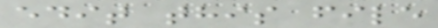edit this file
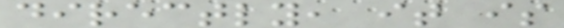directly, it is
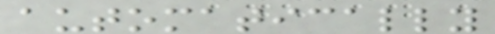automatically
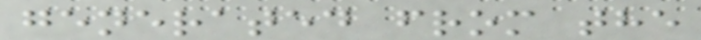generated from the
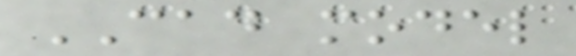CAD model
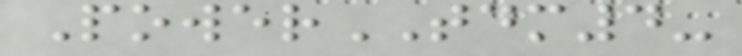PowerTDM4-
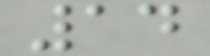14
